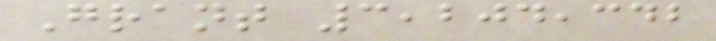Grant 3,204,342
